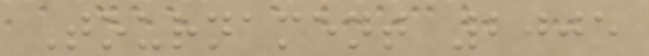Tournament 2005
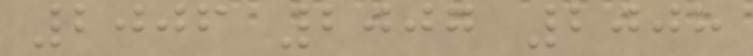2006 2007 2008
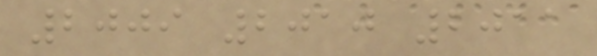2009 2010 2011
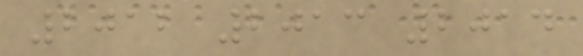2012 2013 2014
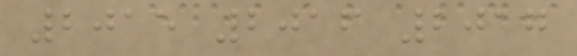2015 2016 2017
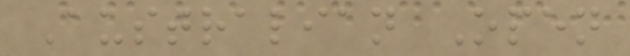Australian Open
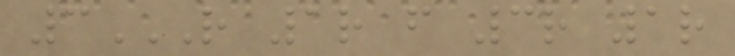3R 1R F 3R 1R
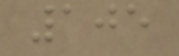105
